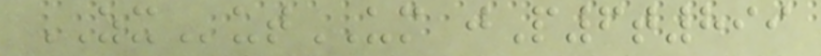ZXutUM jP6t899
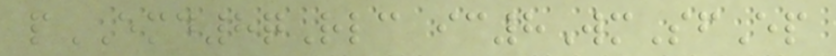pEMD8qRlc ic8WmSfEp
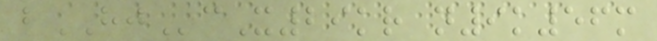bHJcX29kr n9k56m
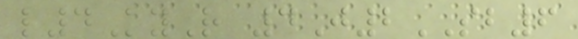l4KyR 4J2SB6
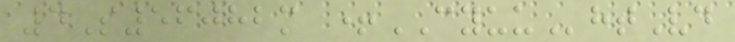4S56082m +CYUUhtVd
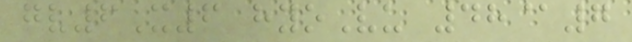gv6X6 hyoVu 48@7
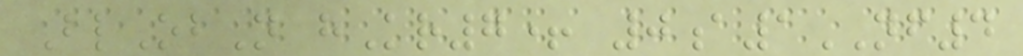BlObN hKr7+ 0a1NF4
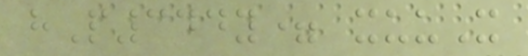hP344y= xuuX
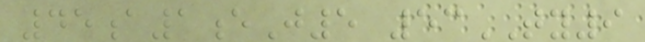45a1eJ5 53TY9
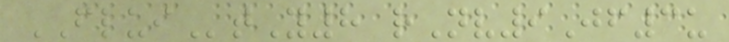FLUItY8 rNv9Jf3u
